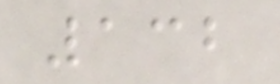132
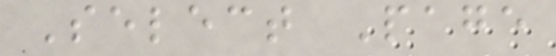Select Page
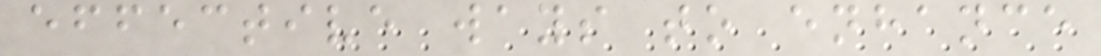effective ways to enhance
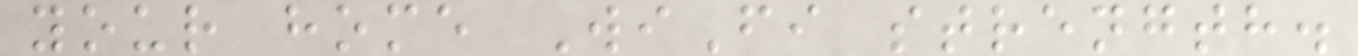your home WiFi strength.
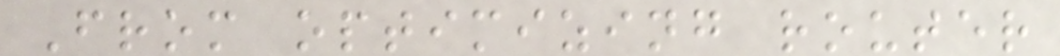From optimizing router
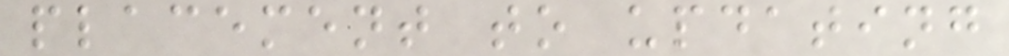placement to updating
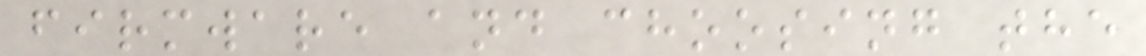firmware and choosing the
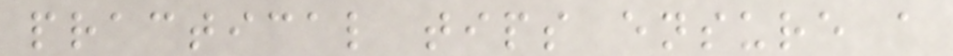practical tips ensure a
